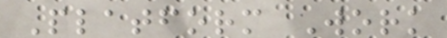Platform Work
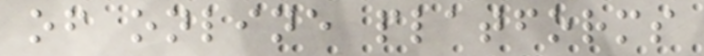of online platforms
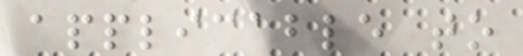applicable to
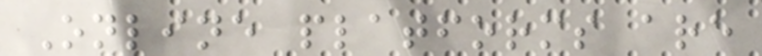Online platforms are
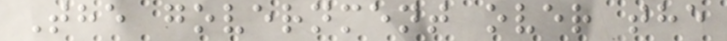The government over the
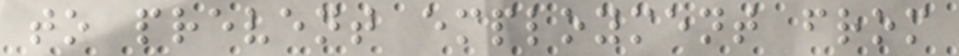to prevent employment from
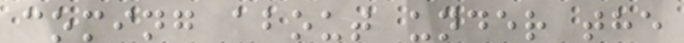coming about under the
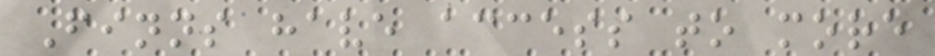Finns have access to more
